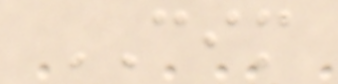CIM
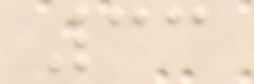33
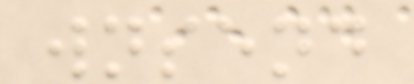wnsend
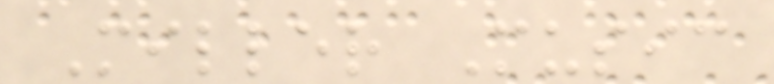Miller Music
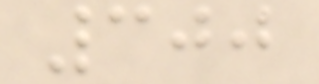300
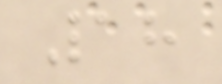18
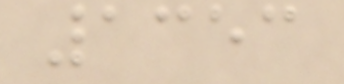1353
